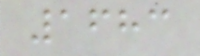1683
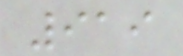919
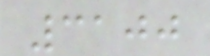3100
